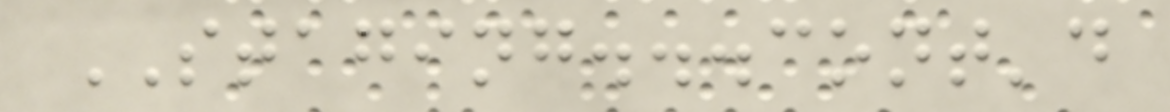STAGING...cont'd
